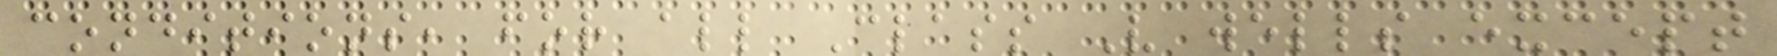conditions, for all Class V wells except
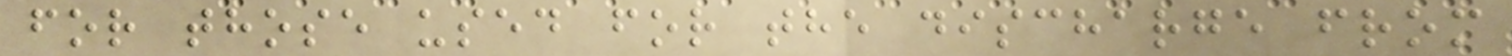for those used for the discharge from
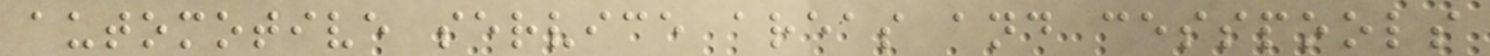automotive service areas and cesspools
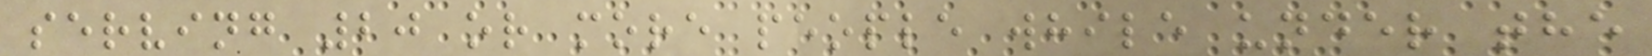serving 20 or more people while under the
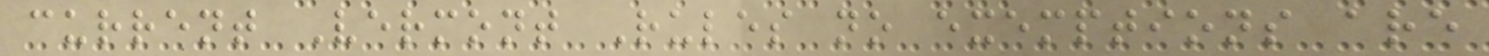current Vermont Rules no exemptions are
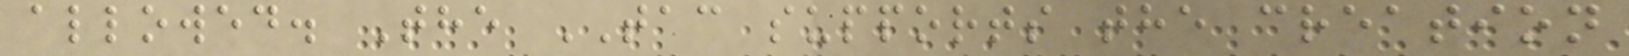allowed. The TAC supports the creation
